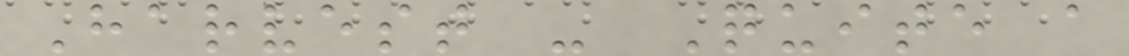Harvest - Quite a
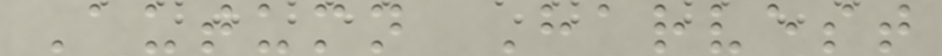Autumn Harvest
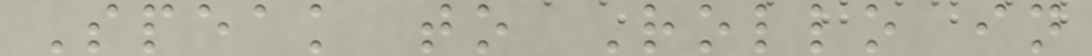Speak to Rollo in
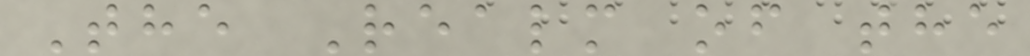The Realm of the
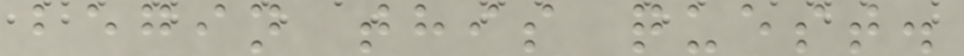begin this quest.
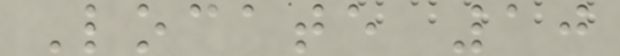Locate 10
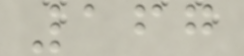167
